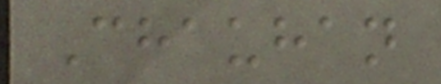Chauhan
